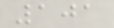101
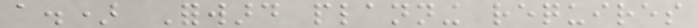a.) Forward planning requires
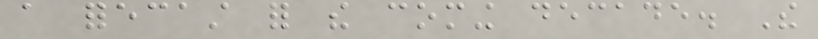a forecast for the coming decade. The
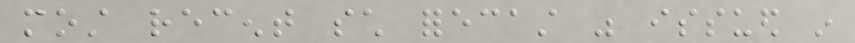most recent such forecast was issued in
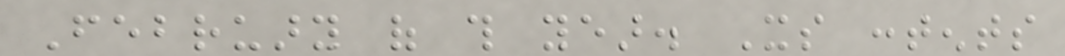February of this year. Its contents
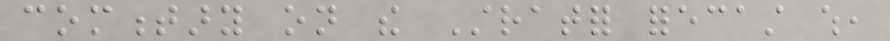commentary on the Stratfor forecast which,
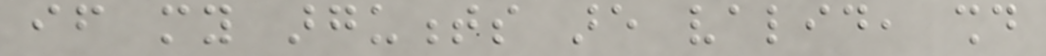if my arguments are valid, should
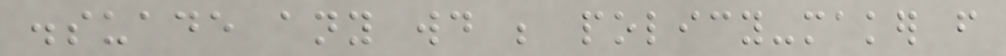dissuade any would be policy-maker from
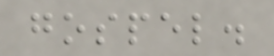gospel.
